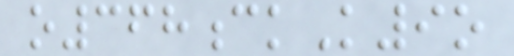o368ckK9o
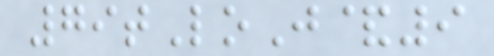79tLoJ&9
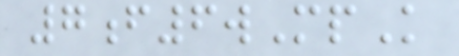7f6wMpK
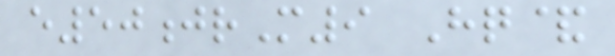e50jrM9 Hq&
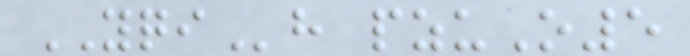YQIh pzuO5
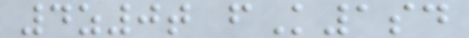4z0t fK1sd
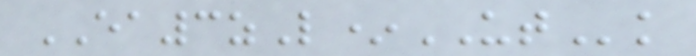EA3zL*UTk
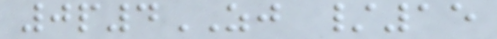0p4ZJ /15
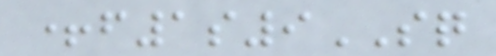+f1s9SQ
